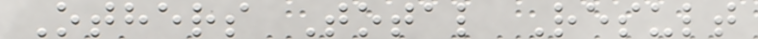Others Total Result
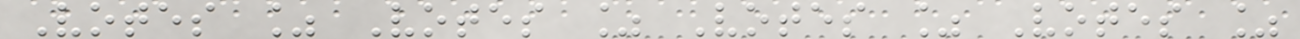Votes % Votes % Votes % Votes %
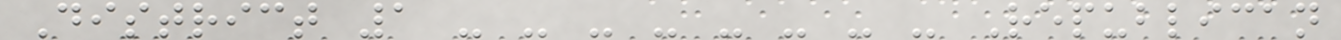District 1 - - - - - - - - Republican
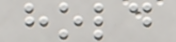hold
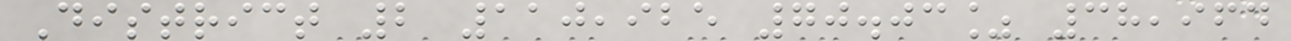District 2 110,925 70.03% 38,964
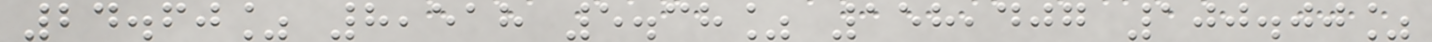24.60% 8,518 5.38% 158,407 100.00%
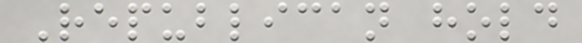Republican hold
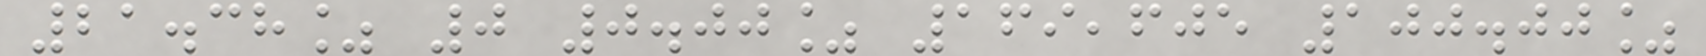21.38% 0 0.00% 169,605 100.00%
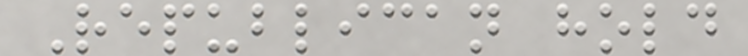Republican hold
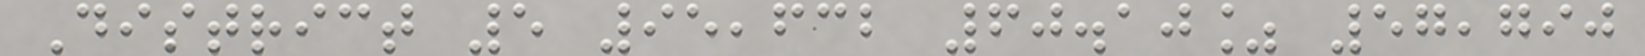District 5 95,632 60.10% 57,790
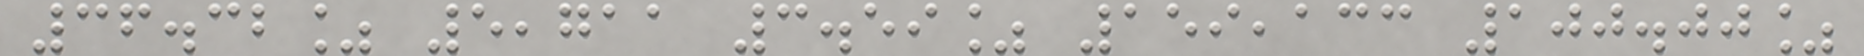36.32% 5,711 3.59% 159,133 100.00%
